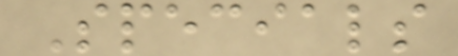Specials
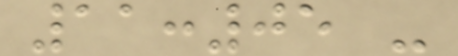11:05 -
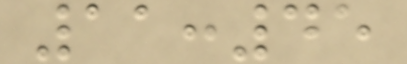11:45
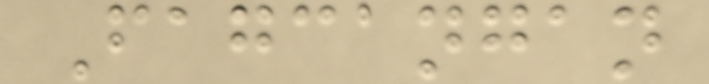Fagcangan
